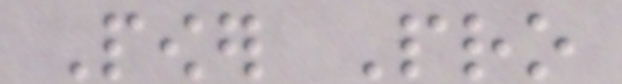Power Pro
